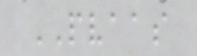PVAAS
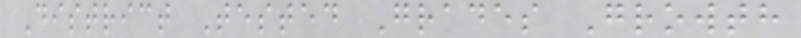District Tested Grades Growth
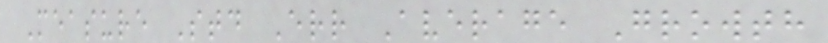Measure Std Err Average Growth
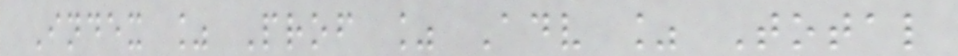Index % Prof % Adv % Total
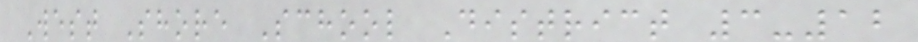West Shore School District 3-12
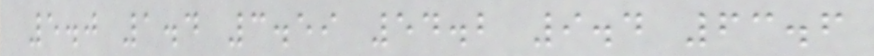5.0 1.4 3.59 54.2 9.4 63.6
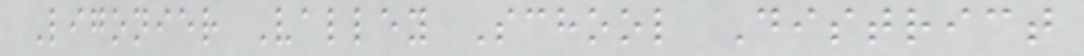Ligonier Valley School District
